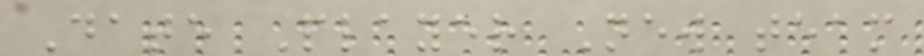Date Player New team
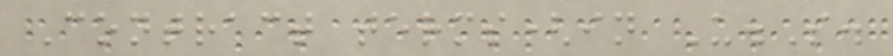Contract terms(in U.S.
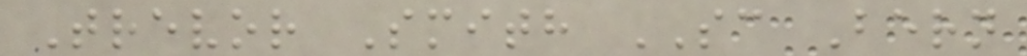Trevor Smith SC Bern
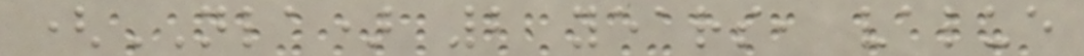(NLA) 2 years, value
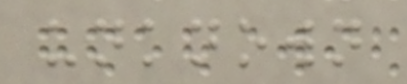unknown
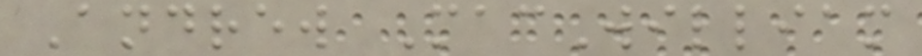Andrew MacWilliam
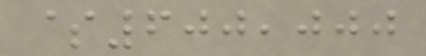$600,000
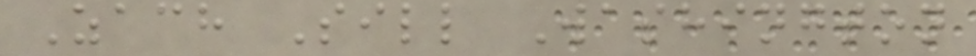Zach Sill Washington
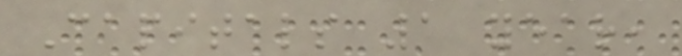Capitals 1 year,
